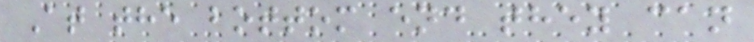At the bottom end they can
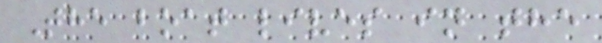The boat lives in the
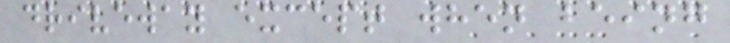driveway except when being
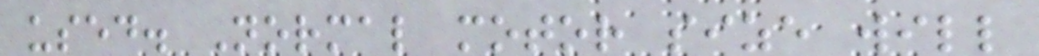used. Normal motor size will
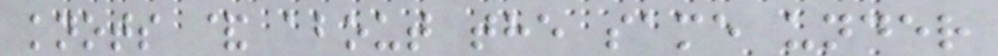knots & about the same under
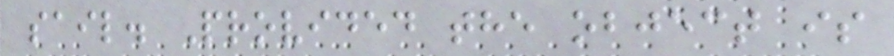sail. Provided the object is
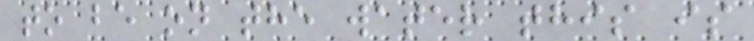to be on the water this is
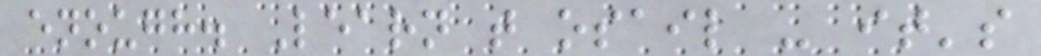enough. Learn t osail - it's
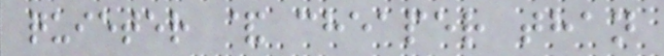quieter & cheaper than
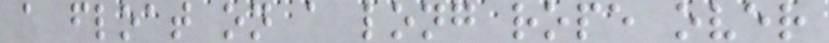a float on a long rope over
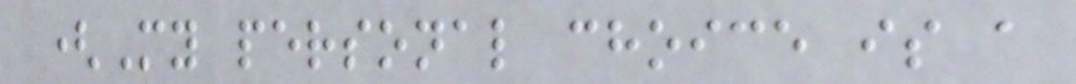(My personal choice is a
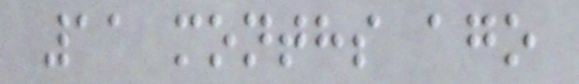11 months ago
